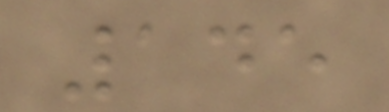145
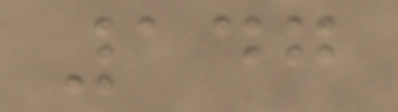147
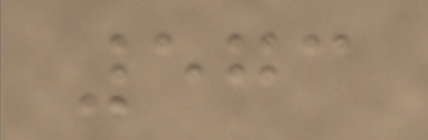573
